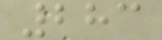283
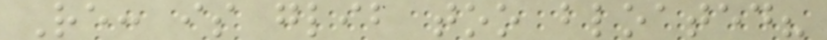Re: is glib too bloated?
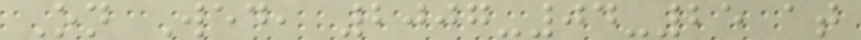On Wed, 2007-04-25 at
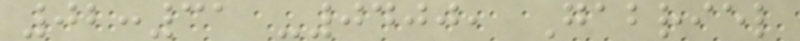02:31 -0400, Gabriel
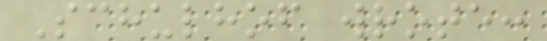Schulhof wrote:
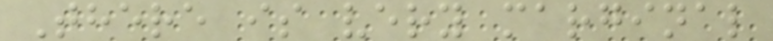There is very marginal
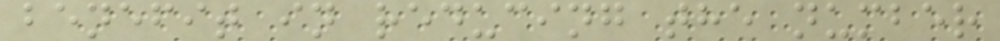benefit in reducing the number
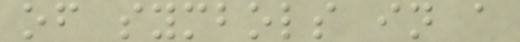of symbols in a
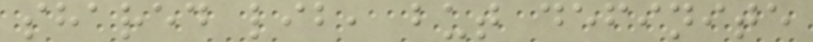shared lib, but definite
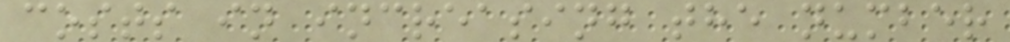costs in increasing the number
